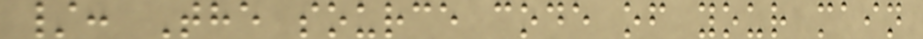/: The source code of your main
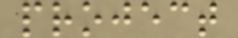project
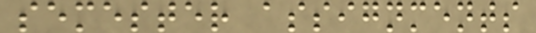semester assignments
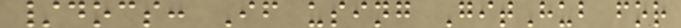/docs: If using GitHub for
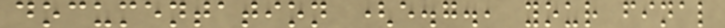documentation (e.g., your final
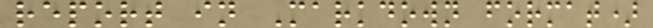report in Markdown format)
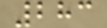283
